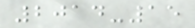2014-15
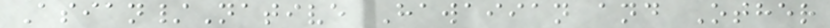Asian/Native Hawaiian and Other
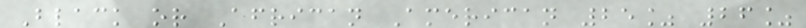Black or African American 25% 26%
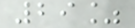29%
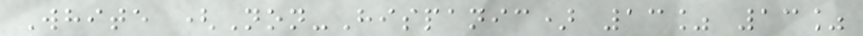White (Non-Hispanic) 13% 13%
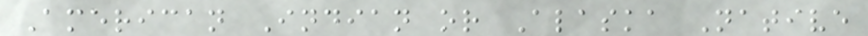American Indian or Alaska Native
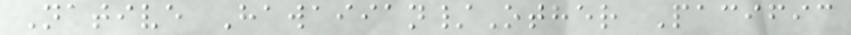Native Hawaiian/Other Pacific
